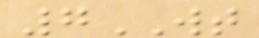7WT
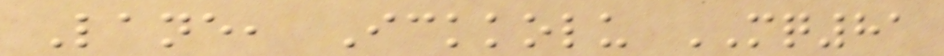Lane, Ickkolu MQ81
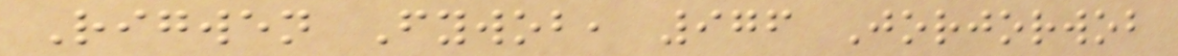Rigwen Fywob, 976 Jorjorwob
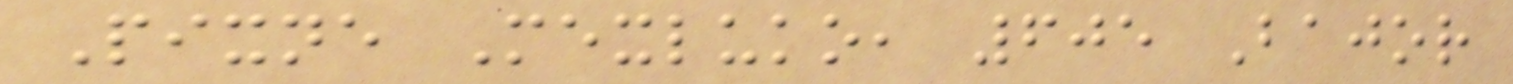Pixne Mexluko, 605 Bajor
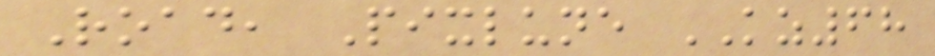Road, Pixlune KZ68
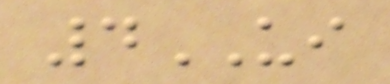4UI
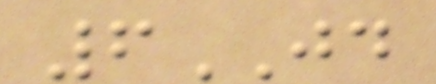6JD
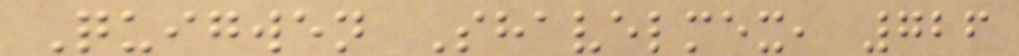Quigwen Shavelmex, 726
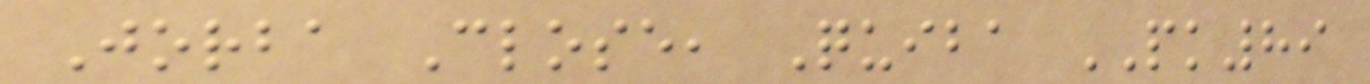Jorba Close, Quiba PK89
